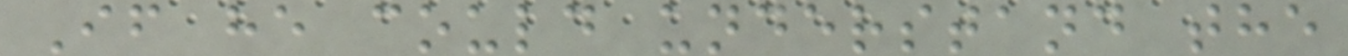If he could understand the
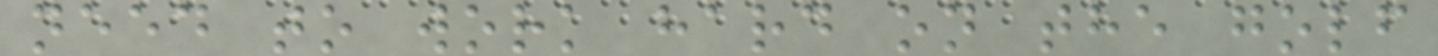need to work hard on the golf
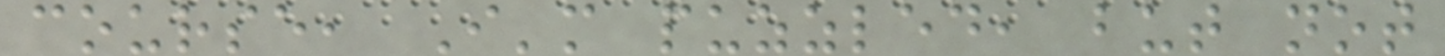course, I'm puzzled, but not
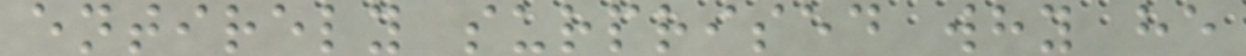entirely surprised why he
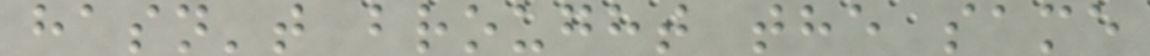hasn't brought the same
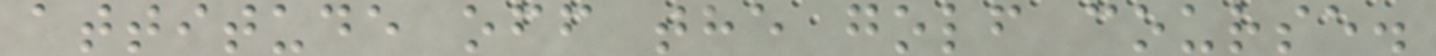attitude off the golf course.
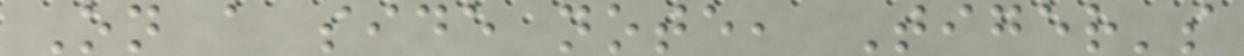On a side note, Tiger's
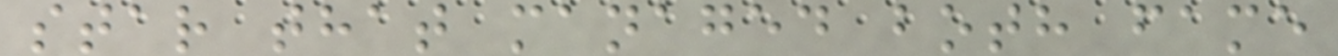star that managed both fame
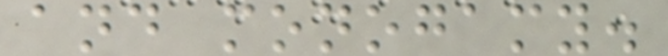and monogamy.
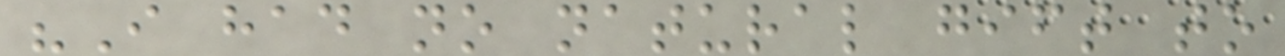"I had no natural gift to
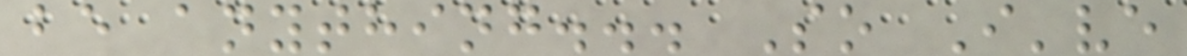be anything... So I've
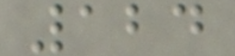124
